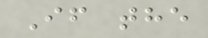If the
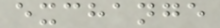exchange
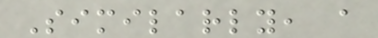Similarly, a
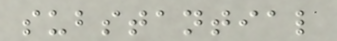substantial
